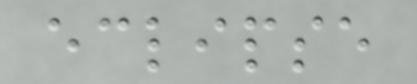eclipse
